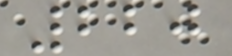220
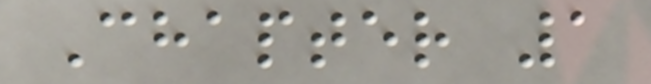Chapter 1
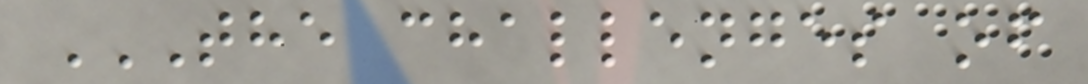THE CHALLENGES OF
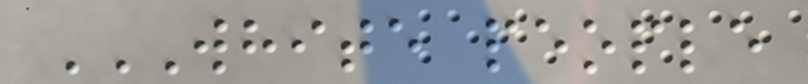WHITE PEOPLE
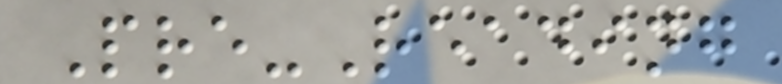Pre-Reading
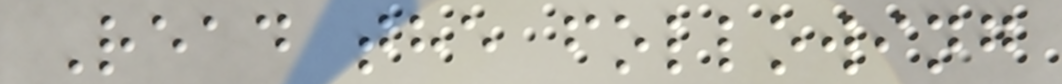Read the following
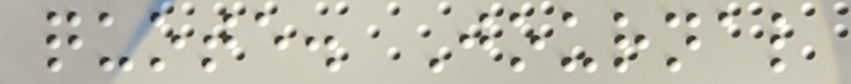quote. Journal
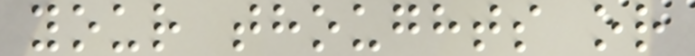your thoughts or
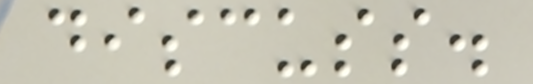discuss.
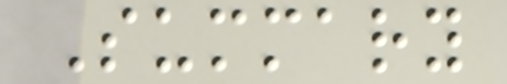Summary
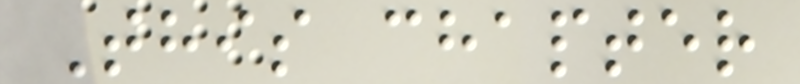This chapter
